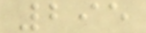295
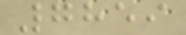7859
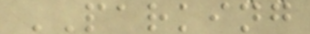PARKING
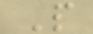P
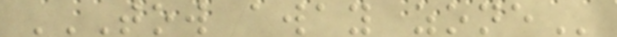TOW AWAY ZONE
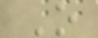O
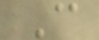C
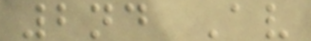2nd Av
